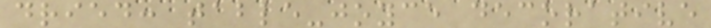dried: table-joyce decorative
